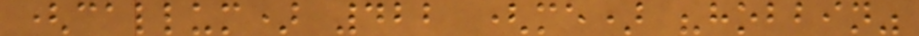(callum) 422 (me) "hobbin"
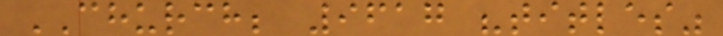CHURCH; 9617 "titles"
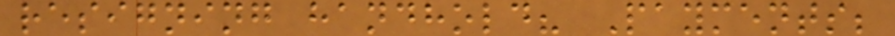resigning handhold? Payments;
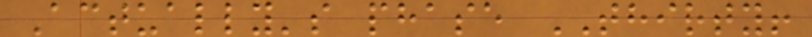Actually's phase THIRTY!
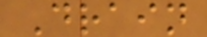Drain
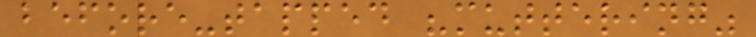before-tapped "muttering"
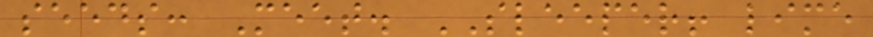seeds: Meet. SLEEPER! lime
